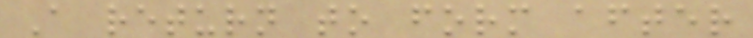A return to form after
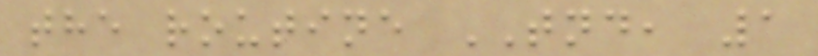the routine TND, 1
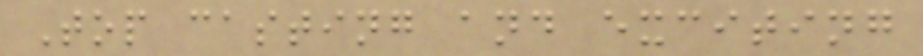Top casting and exciting
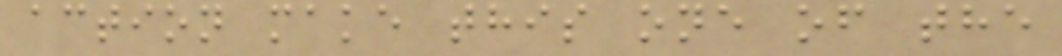action make this one of the
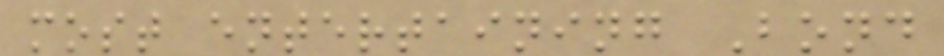most entertaining Bond
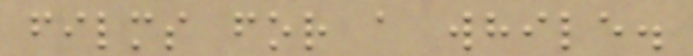films for a while.
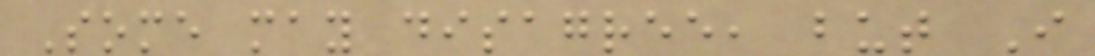Some may disagree, but I
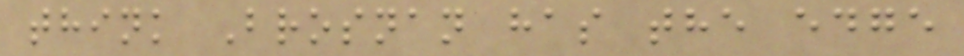think Brosnan has the edge
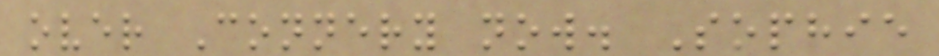over Connery now. Sophie
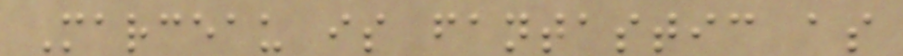Marceau is fantastic as
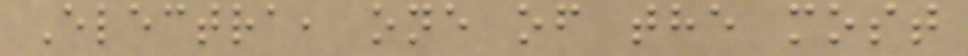Electra, one of the most
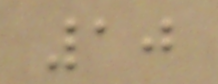10
